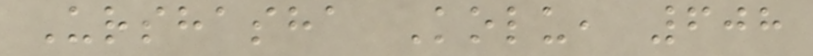Urshasha Kolu, 608
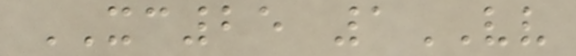XC25 1VV
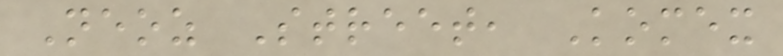Neoz Street, Komex
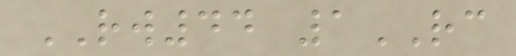RW44 1RC
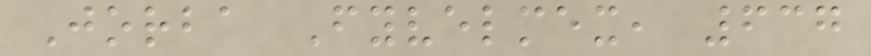Jorba Fyvelmex, 637
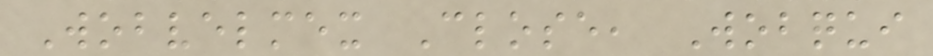Wobvelmex Close, Wobqui
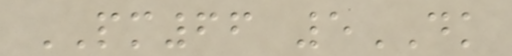PM66 5DK
